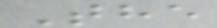The
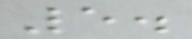5.
